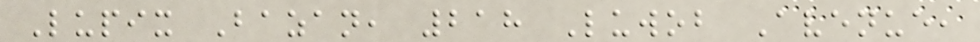Lupix Bazan, 218 Luwob Avenue,
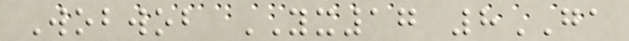Wobwob YX17 8GA
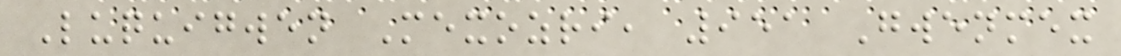Luquigwen Mexozri, 951 Gwenmex
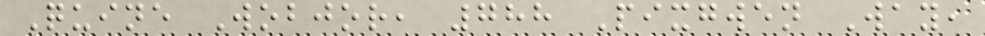Quine Wobjor, 788 Pixgwen Way,
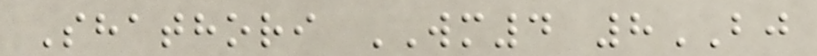Shathori WM4 8BJ
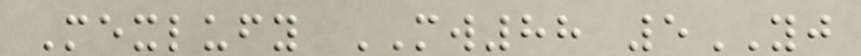Mexlufy MW88 5YJ
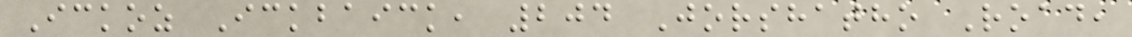Ickoz Ickbaick, 204 Jorshatho Road,
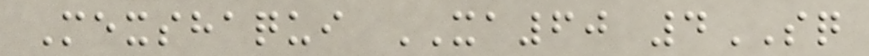Mexshaqui XA60 4SQ
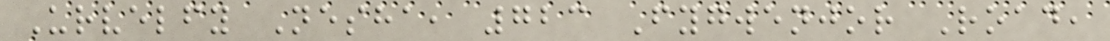Urvelfy Nesha, 723 Fygwenjor Road,
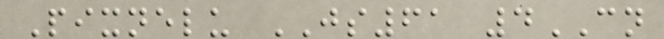Pixnelu JS61 4CN
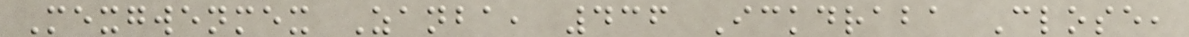Mexgwenmex Zanba, 436 Ickdraba Close,
